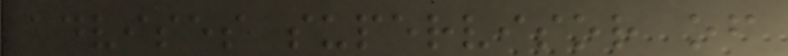advises supervisor of
